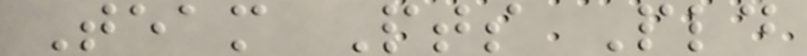Team Pts Pld
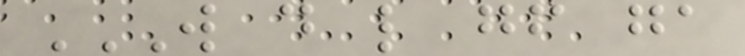W D L GF GA
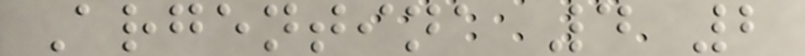Argentina 4 2
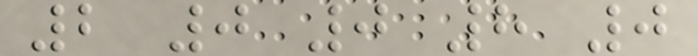2 0 0 8 0
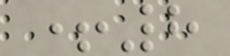+8
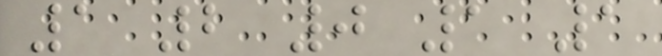1 2 0 1 1
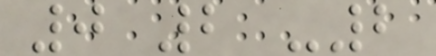0 2 -2
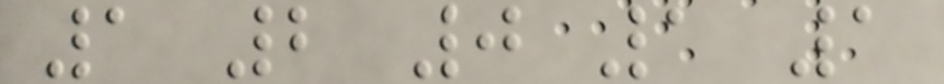1 2 0 1 1
